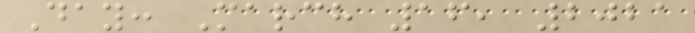Day: March 16, 2021
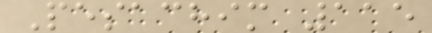Pesachim 115
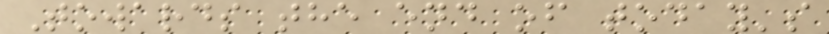Towards the end of today's
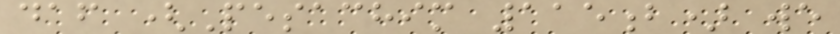daf (Pesachim 115b) we
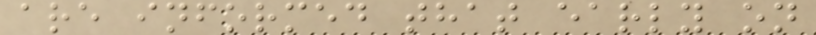are informed that early on
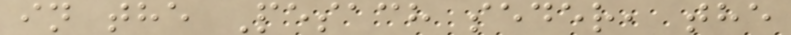in the Pesach seder, the
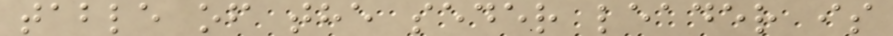table of the seder leader is
